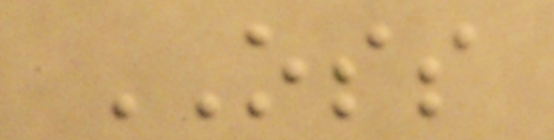OSS
